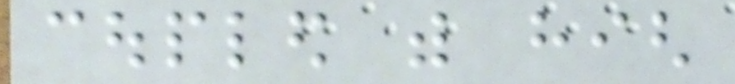coupled with high
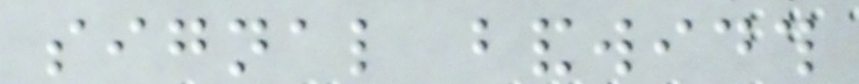signal bandwidth
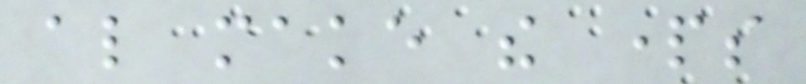also make the parts
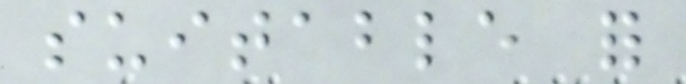suitable for
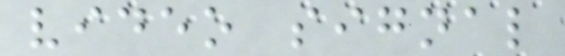video signal
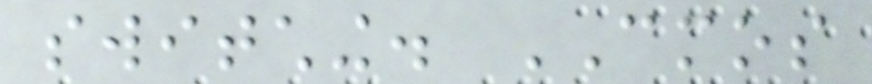switching. CMOS
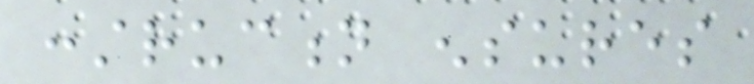construction ensures
